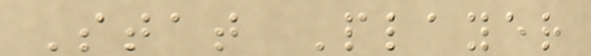Stat Player
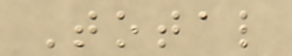Total
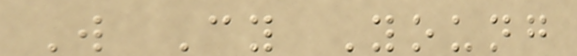W Cy Young
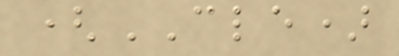(CLE)
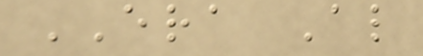ERA Al
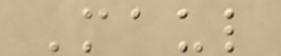Maul
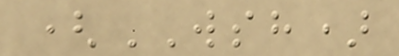(WSH)
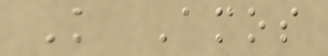K Amos
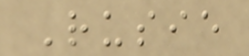Rusie
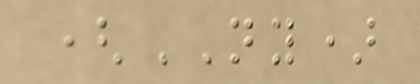(NY)
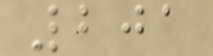201
